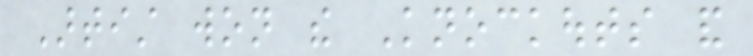Artist won the Knockouts and
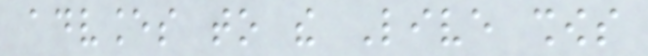advances to the Live shows
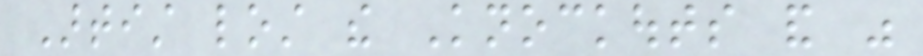Artist lost the Knockouts and was
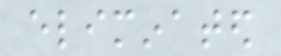eliminated
